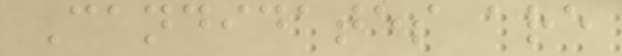Candidates are
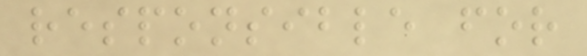responsible for
